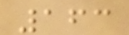163
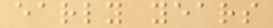early years
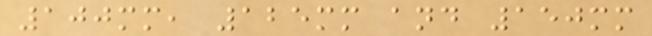100mm, 125mm and 150mm
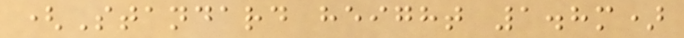(Standard height 1.8m)
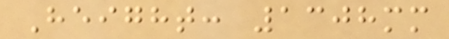Height: 1308mm
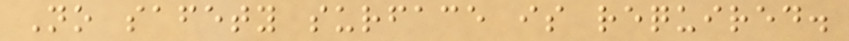No safety surface is required.
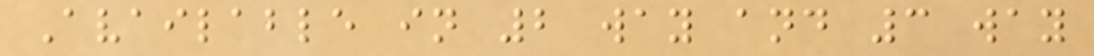Available in 2 way and 3 way
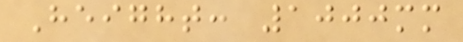Height: 1000mm
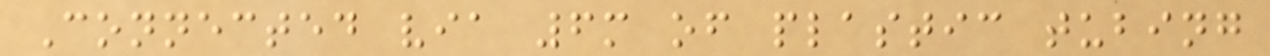Connected via 6m of plastic tubing
